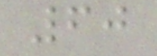60
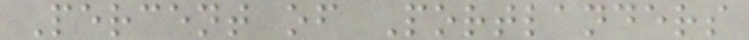Percent of Portlanders
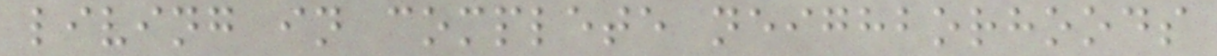living in complete neighborhoods
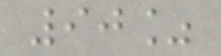90%
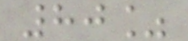80%
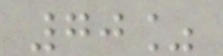70%
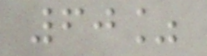60%
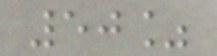50%
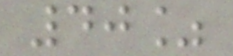40%
